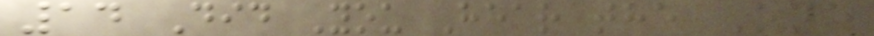14 Did You Hear the One
